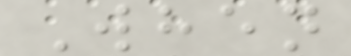When
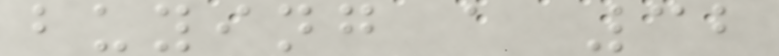buying a 32
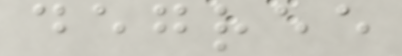degree
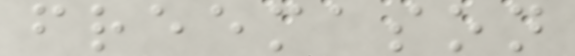freemason
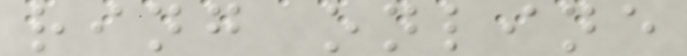ring online
